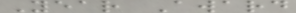Year Award
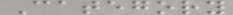Category
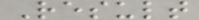Result
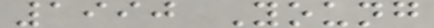1990 Young
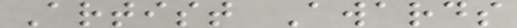Artist Awards
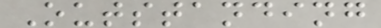Outstanding
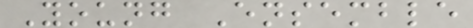Young Ensemble
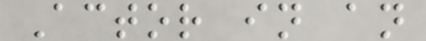Actor in an
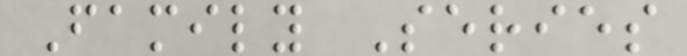Family Series
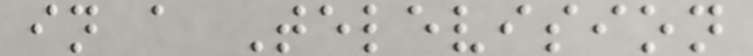in a Television
